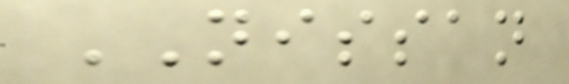NISSAN
